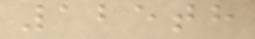125th
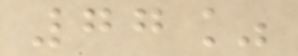77%
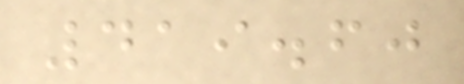419.60
